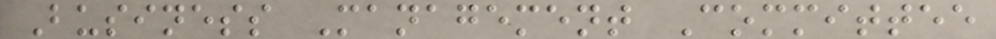Business Management Committee
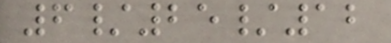6/25/12
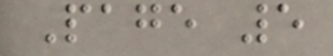Page 5
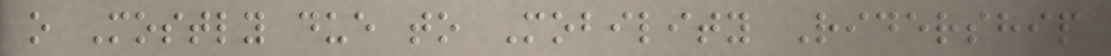o Mostly due to Mobility Ridership
